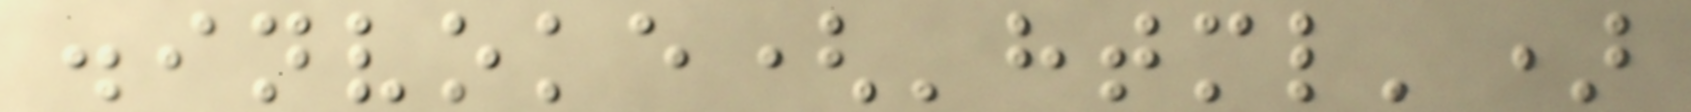.invoke('html')
